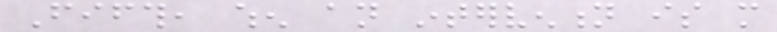Fifth, when an intervention is more
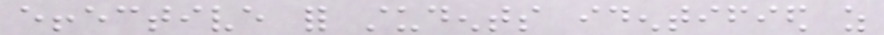effective for students identified as
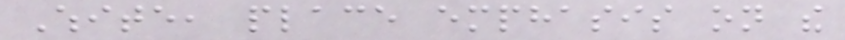White, place emphasis on the
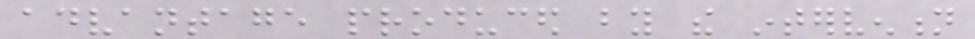advantage produced by the intervention
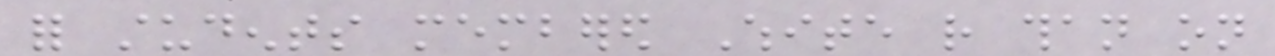for students membered White rather than on
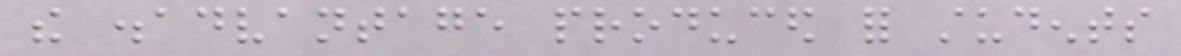the disadvantage produced for students
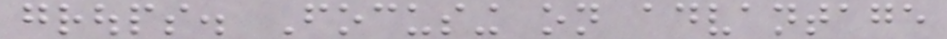groups. Focusing on advantage
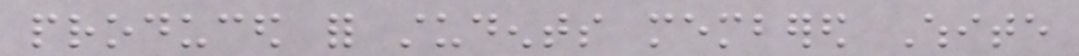produced for students membered White
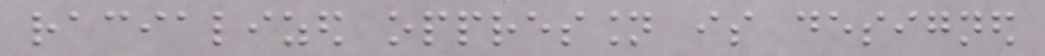racialized oppression is designed
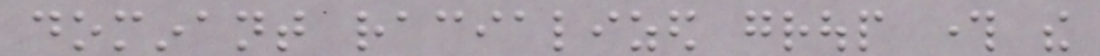dominant racialized group through the
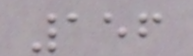156
